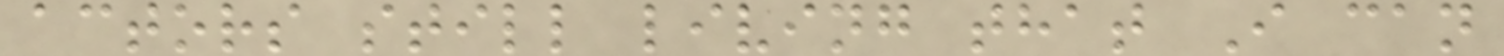actors still living that I can
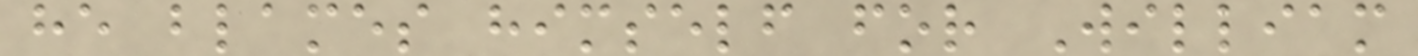he blames himself for William
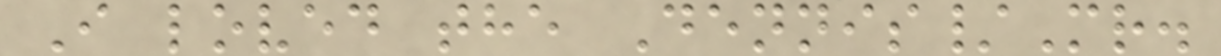I loved the Dennis/Mr.
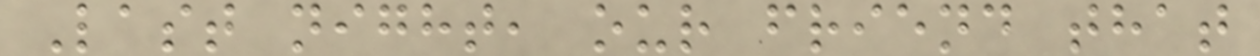Last night, our friend that
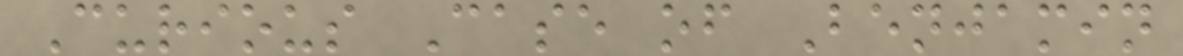Curious Case of Benjamin
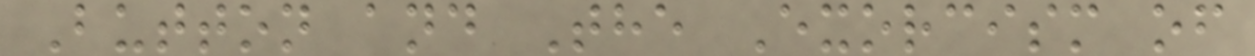Button and The Exorcism of
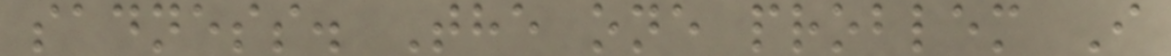sadness. The one problem I
